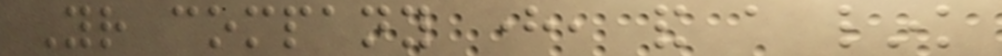Your company here, and a link
